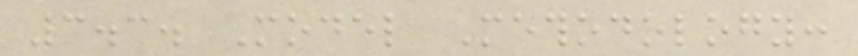3.3. Model Methodology:
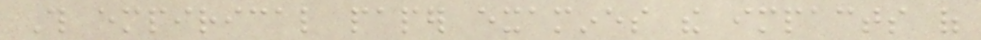This empirical paper examines the impacts of
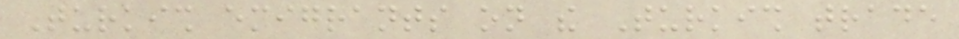Turkish emigrants on the Turkish trade
